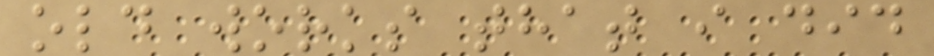old works that i did
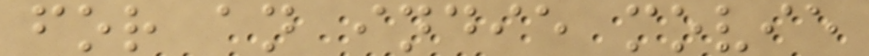for an indie movie
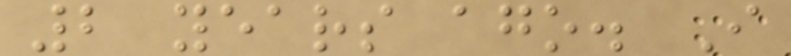2 years ago. I
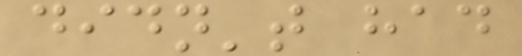didn't had
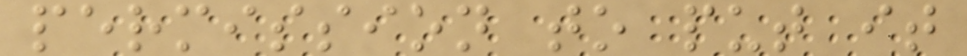permission to put it
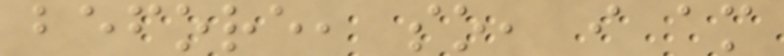before, so, i am
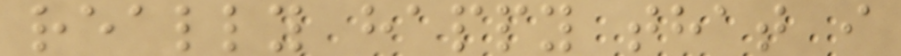really happy that i
